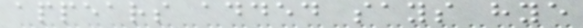appears added says hye
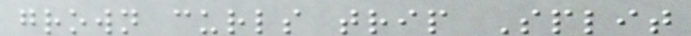grown curls trip Split
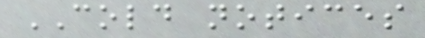COLD notices
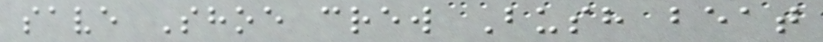save Shoe crew Bush beat
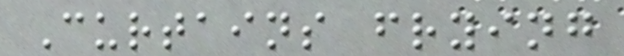Curtains frying
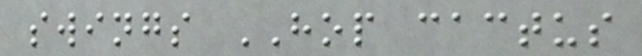swings HOP cactus
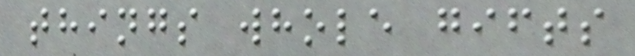things whole gifts
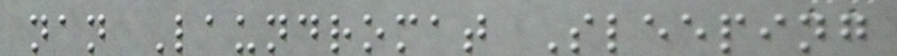nan Laundromat Sleeping
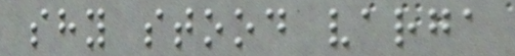shy stood varga
